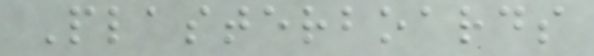Plasterboards
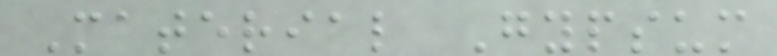Material Gypsum
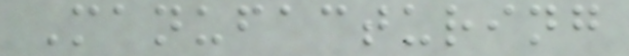Manufacturing
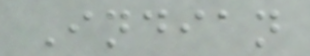Indian
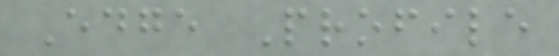Edge Profile
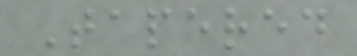Tapered
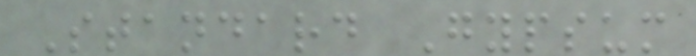Standard Gypsum
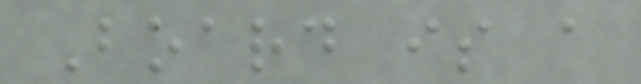Board is a
